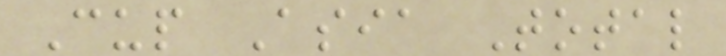Cup Asia Total
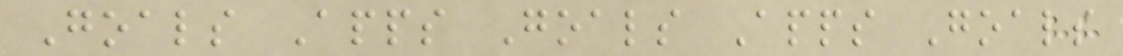Goals Apps Goals Apps Goals
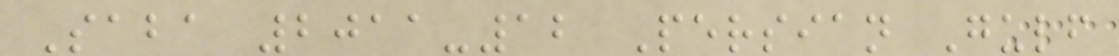Saba 2011-12 Persian Gulf
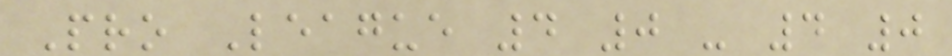Pro League 4 0 - 4 0
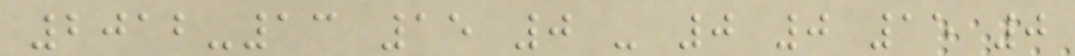2012-13 15 0 - 0 0 15 0
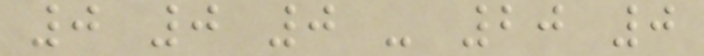0 0 0 - 20 0
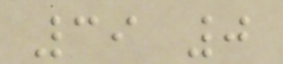39 0
